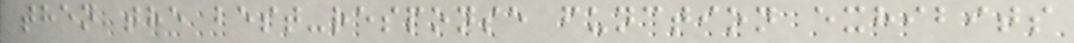then the best-response function exhibits
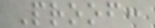Proof:
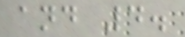and 4.
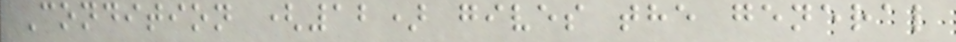Condition (12) gives the general
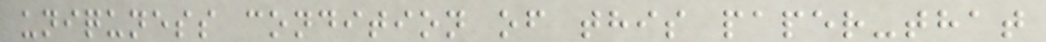uniquness condition of this paper-that
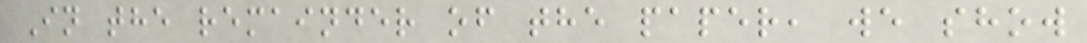In the remainder of the paper, we show
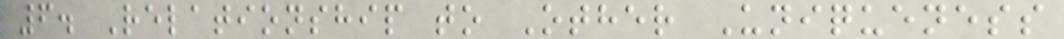6. Relationship to Other Uniqueness
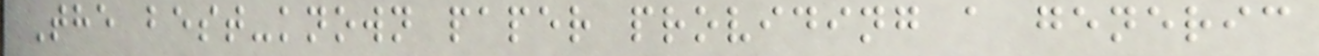The best-known paper providing a generic
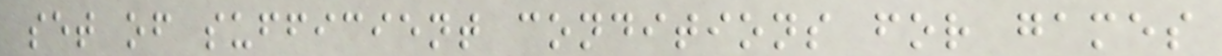set of sufficient conditions for games
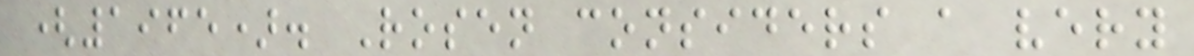(1965). Rosen considers a very
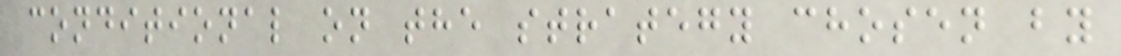conditional on the strategy chosen by
